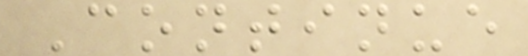Continue
